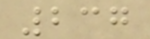237
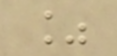%
